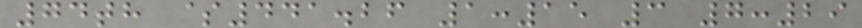74th $441.26 1:15 3 7:29
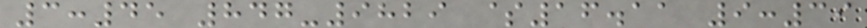3:45 847-9829 $16.11 9:39
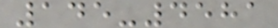145-4581
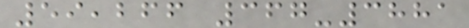59,266 367-3881
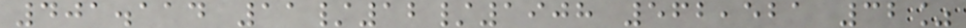401.114 11/12/1908 562,521 32%
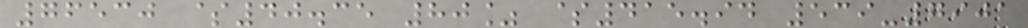76530 $40.35 80% $415.94 539-7901
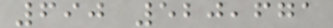690 520,671
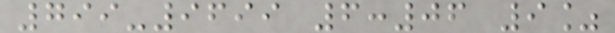799-9699 6:06 9%
